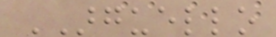ARGUELLO
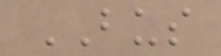BUS
